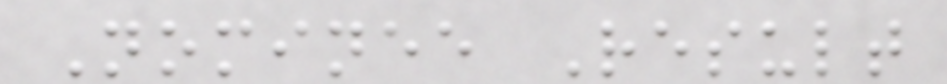Nominee Result
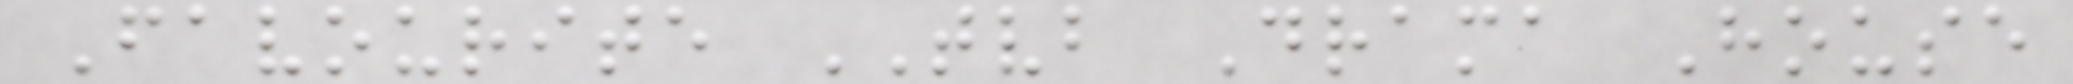Favourite TVB Drama House
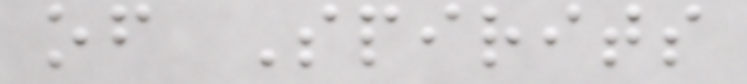of Spirits
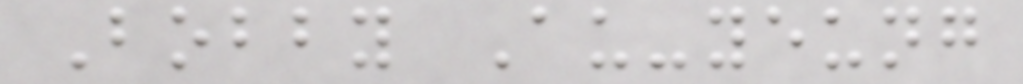Bobby Au-yeung
